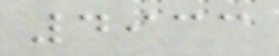4933
